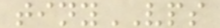tinyVPS
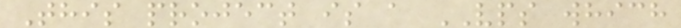This project is a VPS which
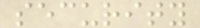security
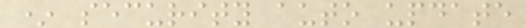* security auto update
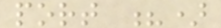port ?)
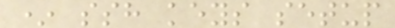* ssh keys setup
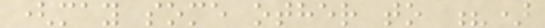(may some other to ?)
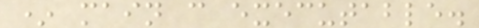* main c executable.
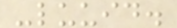-luuid.
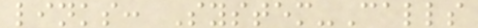links: System-Calls
